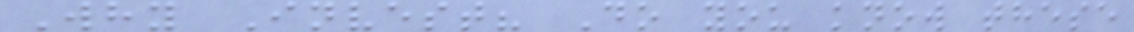Why Invest? Do you know these
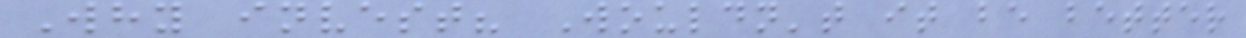Why invest? Wouldn't it be better
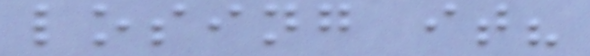losing it?
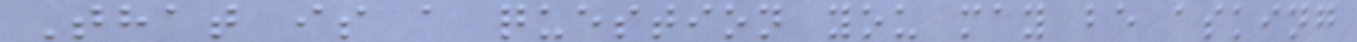That is a question you may be asking
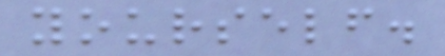yourself.
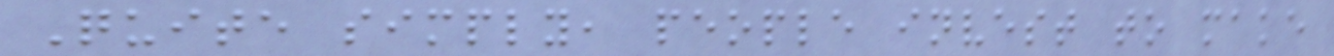Quite simply, people invest to make
